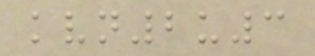kvn2u3
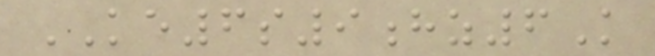KE6s9hz6K
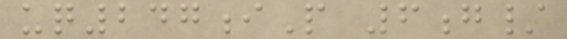uq247iP 6g/
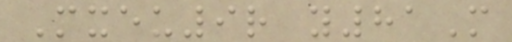Mxeu9r y81M
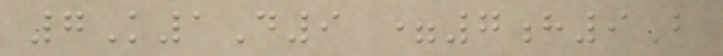7K1D9 =7h9B
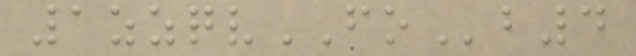1zzqvFOb4
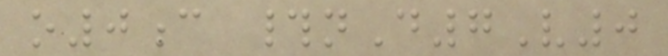o0c #nD7V0
